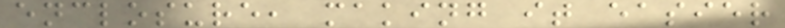enclosure, making it easier
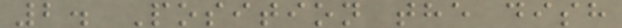2. Position the dish
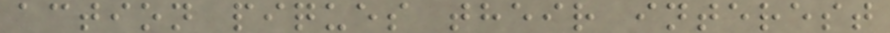action piques their interest
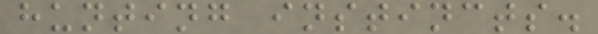hunting instincts.
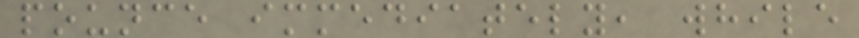pounce immediately, while
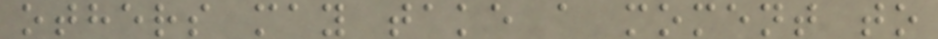others may take a moment to
